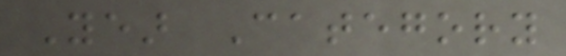Year Category
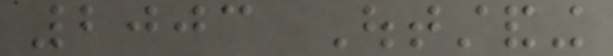2003 Outstanding
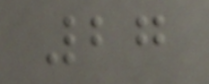27
